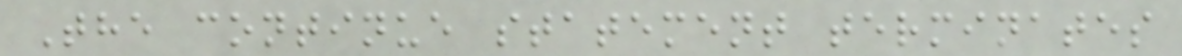The continue statement terminates
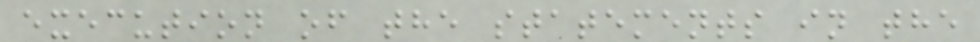execution of the statements in the
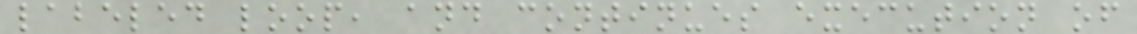labeled loop, and continues execution of
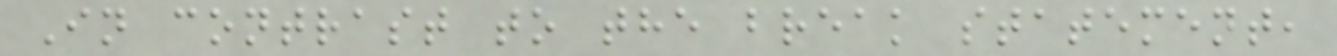In contrast to the break statement,
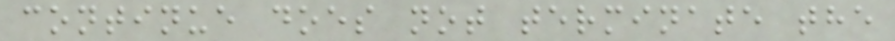continue does not terminate the
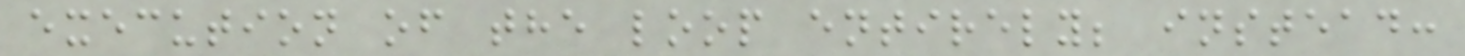execution of the loop entirely; instead:
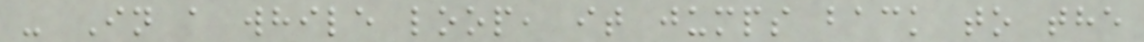- In a while loop, it jumps back to the
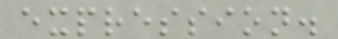expression.
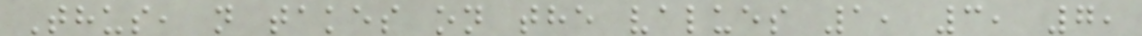Thus, n takes on the values 1, 3, 7,
